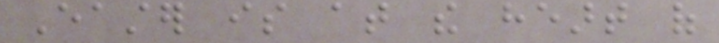Easter is at the heart of
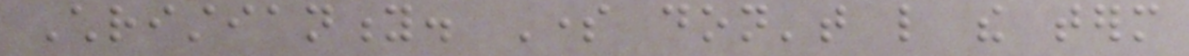Christianity. Some don't like the term
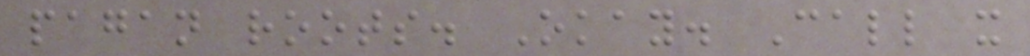pagan roots. Okay. Call it
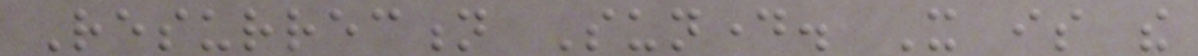Resurrection Sunday. It is the
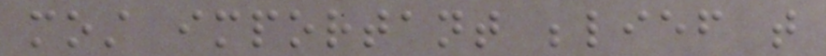most important belief that
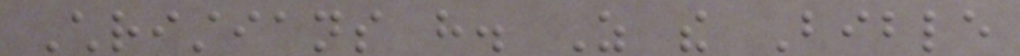Christians have. As the Bible
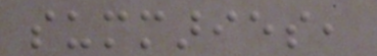summaries,
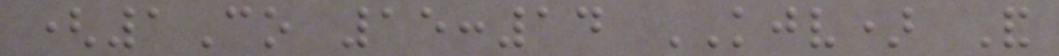(1Co 15:14 KJV) And
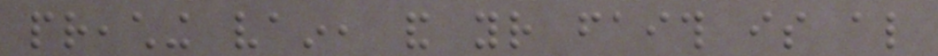preaching vain, and your faith is also
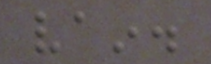vain.
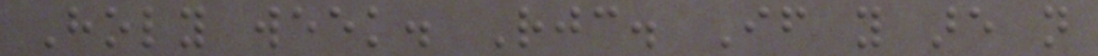Holy week. Rejoice. If you are not
